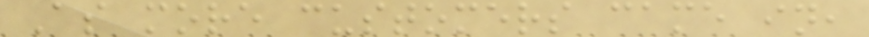As more customers came in,
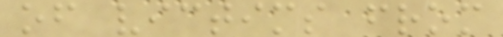of victims from
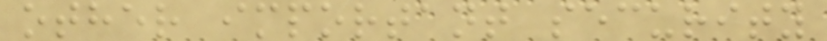other important security
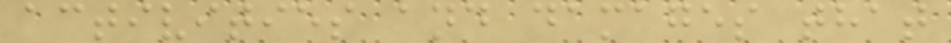activities and damages that
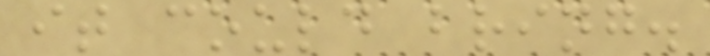it could bring.
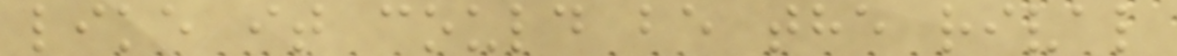like it could be the rival
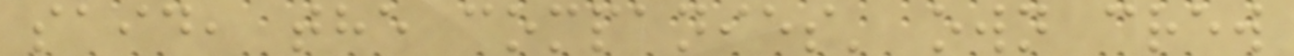said, the companies' own crew
